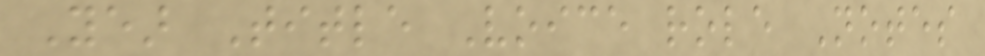Year Title Voice role Notes
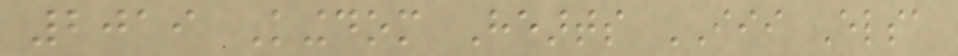2019 Kingdom Hearts III Elsa
